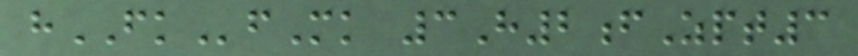hFKfMk 3H2fZpt3
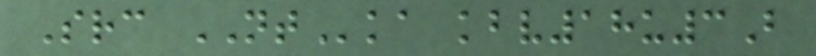Src NTka kbv18u3B
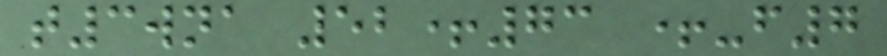t3wna 52+73 +-f7
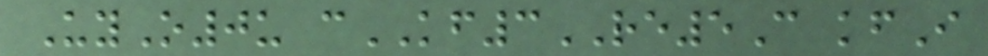UyO0u cKF3RE5C kfI
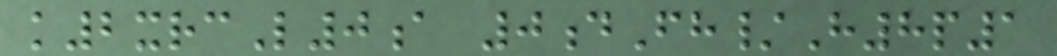k2xrcL0a 0dFh/H8p1
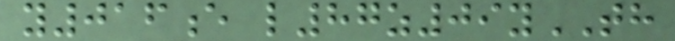y016e l87z09yTH
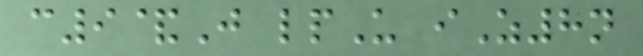c9&J lpU iZ8n
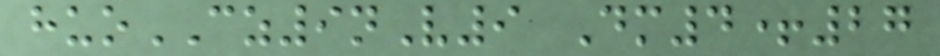huoCZ9nV9 Dm4+27
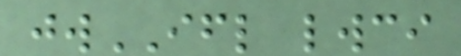jwIFL lwci
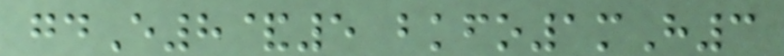gdE8&5 bkfo1mH3
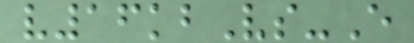v16kbVs-E
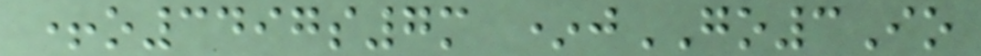+o3497s7m *jGO3Io
